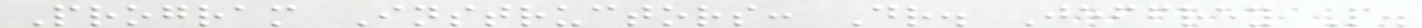Program Instructors: Dr. Jeffrey P.
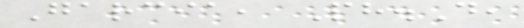Garcia, Ph.D,
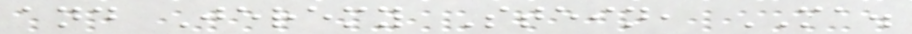and Jeremy Stein, MA.
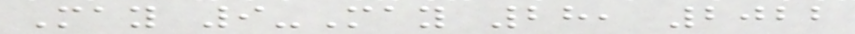May 9-May 28, 2022
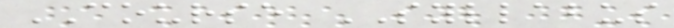COURSE SYLLABUS
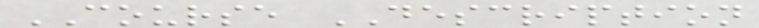COURSE DESCRIPTION
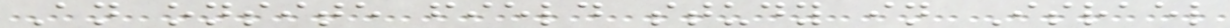An onsite field study in Israel
